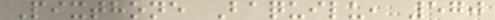Pixthone Baquilu, 570
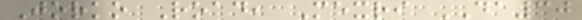Jorko Road, Mexri DA30
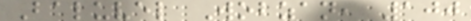Baluvel Wobzan, 100
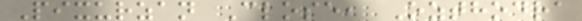Pixurzan Close, Ozthodra
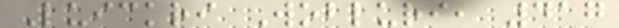Luickri Wobluri, 417
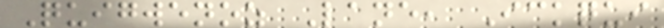Quigwenoz Lane, Ickqui
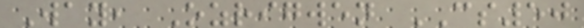Way, Ozrigwen CS50
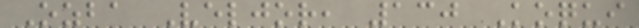Ozba Veljor, 130 Koqui
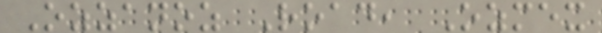Ozzanoz Road, Ozmex
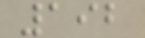192
